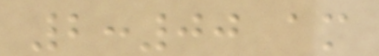2:00 am
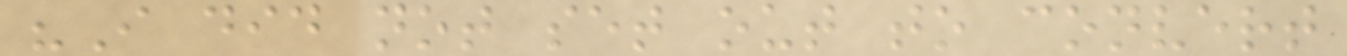"I did not set out to convert
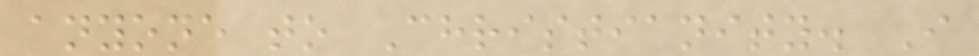anyone to Christianity. I
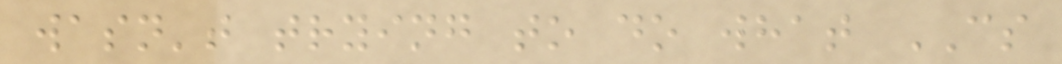wasn't trying to do what CS
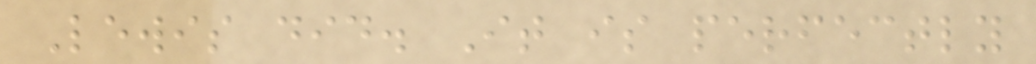Lewis did. It is perfectly
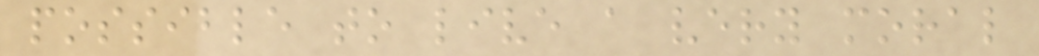possible to live a very moral
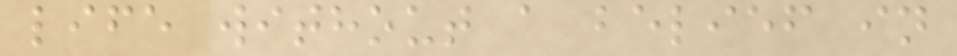life without a belief in
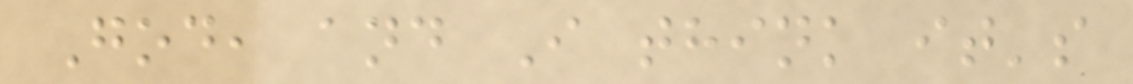God, and I think it's
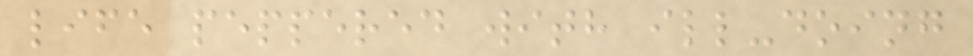life peppered with ill-doing
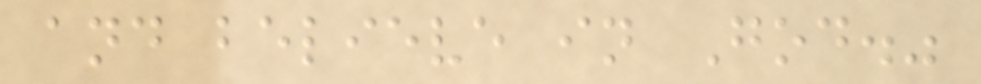and believe in God."
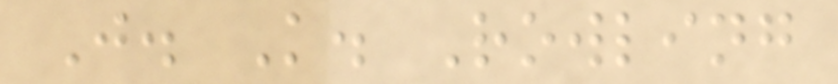J. K. Rowling
